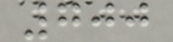700
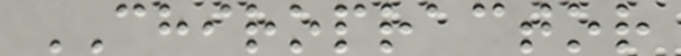CHIROPRACTOR
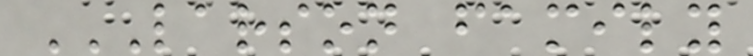LARSON FAMILY
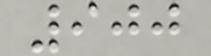900
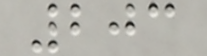203
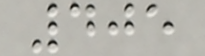405
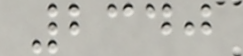2340
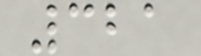321
